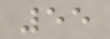55
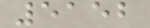5152
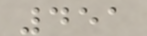451
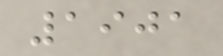1901
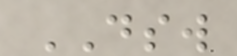DSW
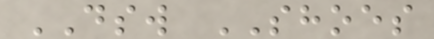DSW SHOES
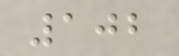102
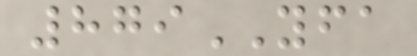879YFA
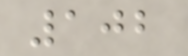102
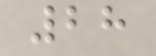28
